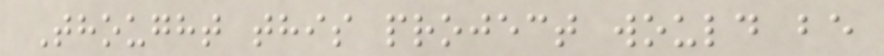Thought this project would be
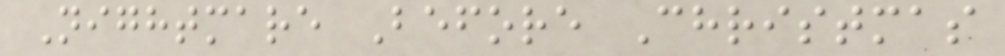Nightmare Before Christmas
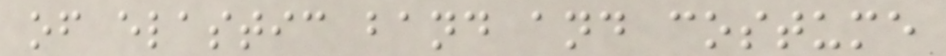of elastic band and costume
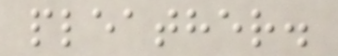pleather.
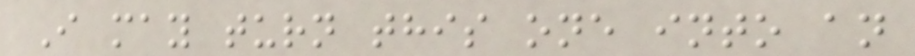I may turn this one into an
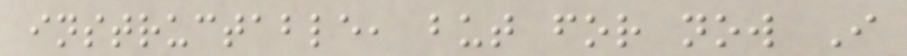instructable, but for now I
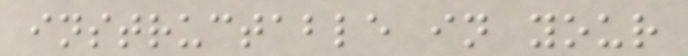instructable in your
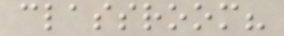classroom?
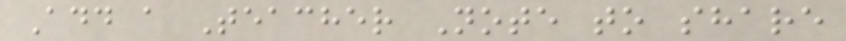Add a Teacher Note to share
